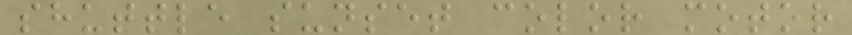shuttle sunset color motor
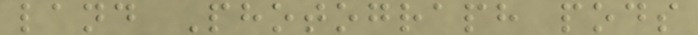land Photograph pods
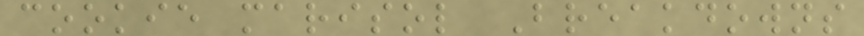cookie marisol Breakdowns
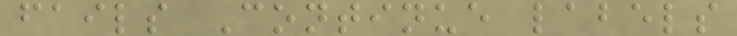fails Continue labels
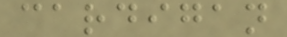cardigan
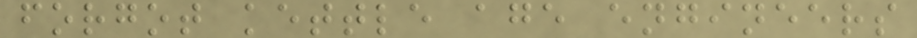forgot kettle age engineers
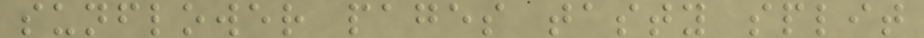sunflower pages tasty split
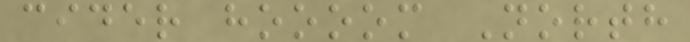cider hoooom North
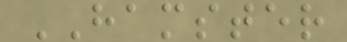HAMSTER
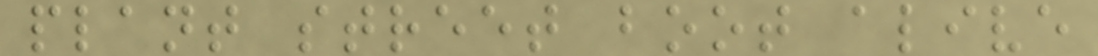plant street boot alive
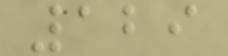129
